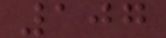107
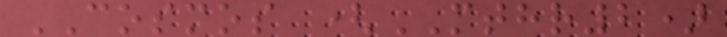COSMOS (MTHR2)
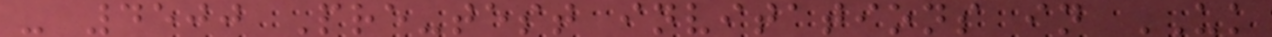- 4500 Pre-test invitations in UK
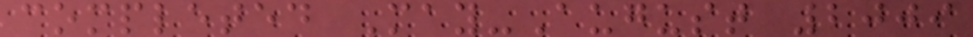completed May-August 2009
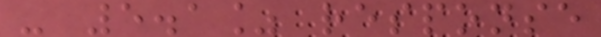- 5.1% response
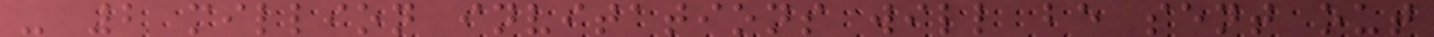- 2 million invitations will be sent out
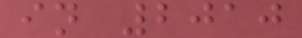in 2010
